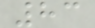83
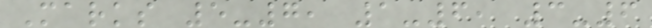Marks 5-7, 1-6, 3-6
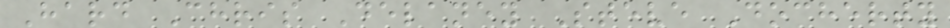Hard Chris Delaney Steve Docherty
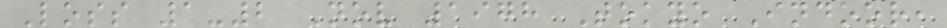Loss 1-2 Nov 1978 Tokyo Indoor,
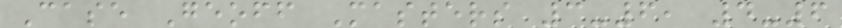Case Geoff Masters 3-6, 4-6
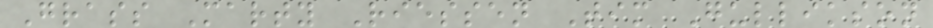Grass Marty Riessen Tim Gullikson
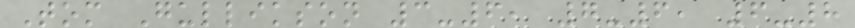Tom Gullikson 3-6, 7-6, 6-8
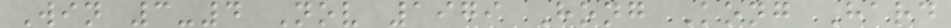Win 3-4 Nov 1979 Hong Kong Hard
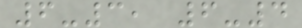6-3, 6-4
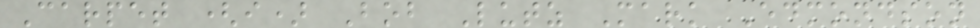Carpet (i) Bob Lutz Mark Edmondson
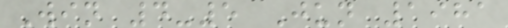Win 4-5 Jun 1981
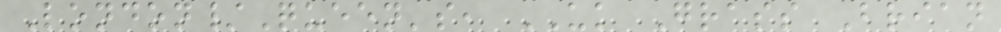London/Queen's, UK Grass Brian
